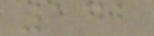142
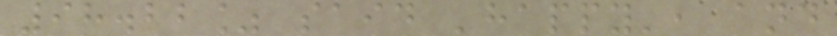98.22% said 'happy', and
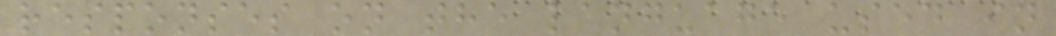responses on the language used in
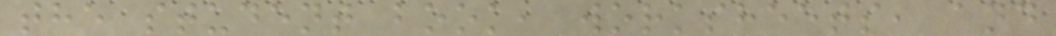the student book, worksheets, and
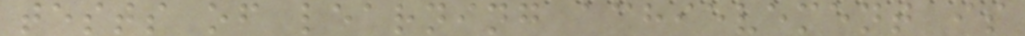tests of learning achievement is
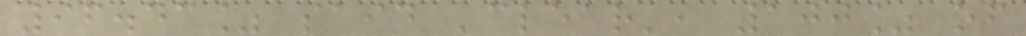96.43% said 'clear', 100% of
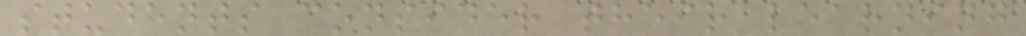students consider their learning
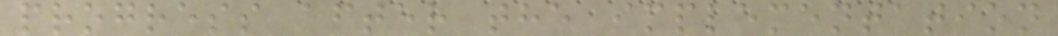progress after the implementation
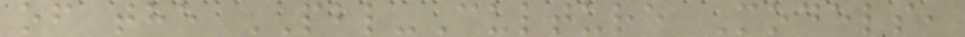of the PBL-Culture Models,
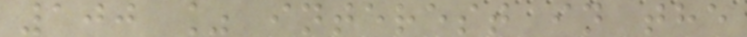100 % interest in the
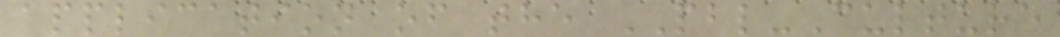application of the PBL-Culture
